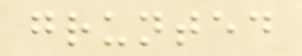grunted
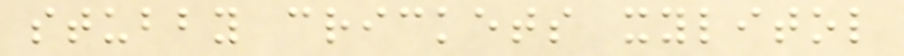stubby crickets xylitol
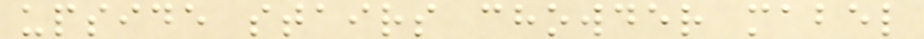upside stairs chowder mabel
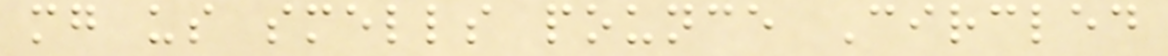mg us smells pounce Circled
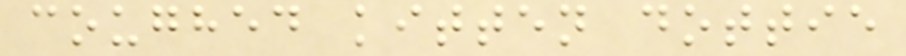coughed kitten dottie
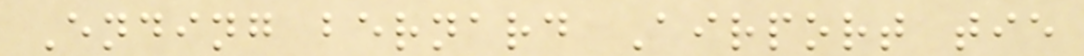Ending bernard Airport tie
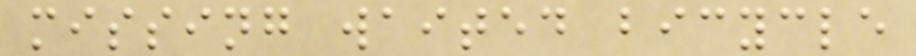missing waited bicycle
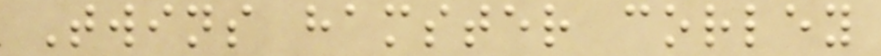Twins hamster corley
